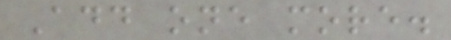Add one more.
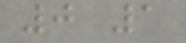0 1
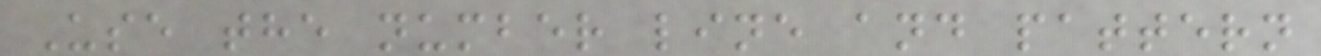Use the number line and pattern
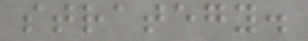strategy.
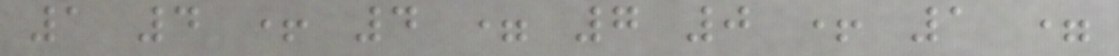1 4 + 4 = 7 0 + 1 =
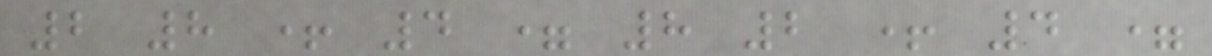2 8 + 4 = 8 2 + 4 =
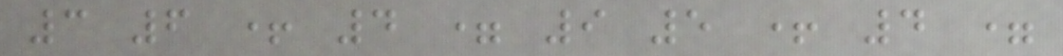3 6 + 4 = 9 5 + 4 =
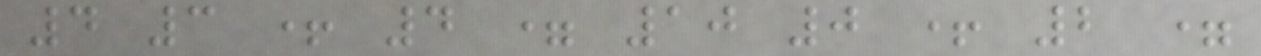4 3 + 4 = 10 0 + 2 =
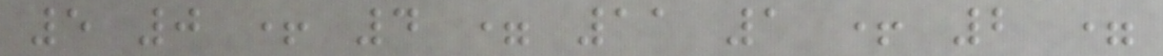5 0 + 4 = 11 1 + 2 =
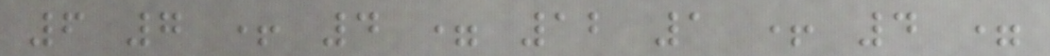6 7 + 4 = 12 1 + 4 =
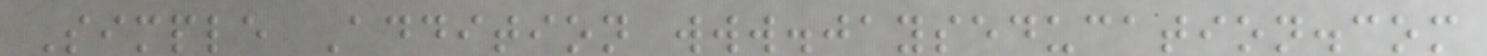Simple Addition www.jayseducation.com
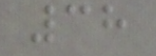38
